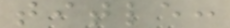title:
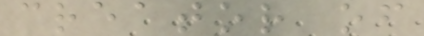creator of
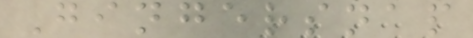Gingersnap
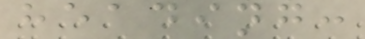heading:
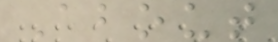About
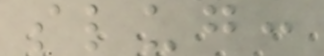slug:
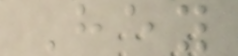Hey
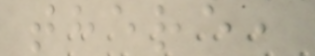there,
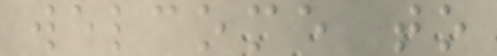welcome to
